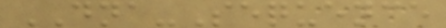DNA-Sequence
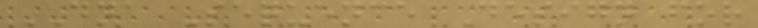DNA Sequence Design for
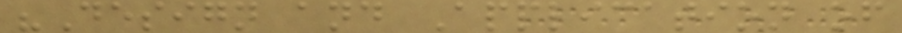"Design and Application of
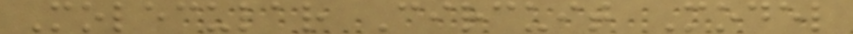Molecular Circuit Model
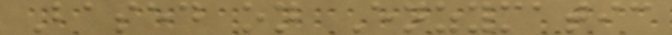Based on Enzymatic
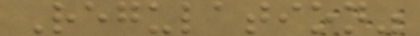Regulation"
